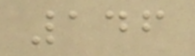146
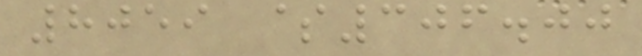8059 $306.00
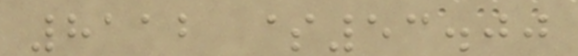8112 $53.00
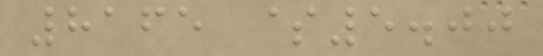8165 $5.00
